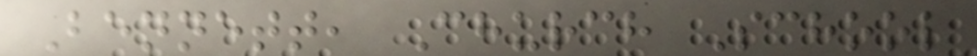Bennett, Church School
